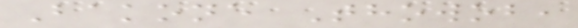Bakone Thowob,
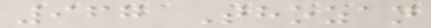967 Thozan
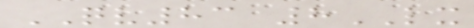QV83 8LX
